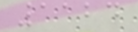1124
